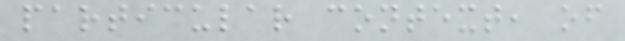particular context, of
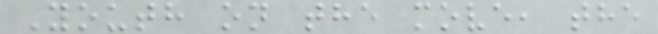Youth on the move, the
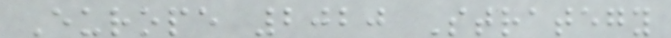Europe 2020 Strategy
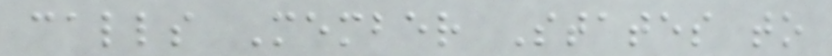calls Member States to
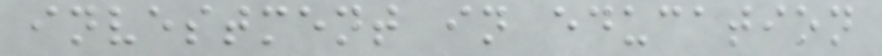investment in education
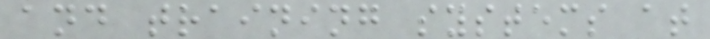and training systems at
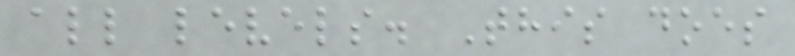all levels. This does
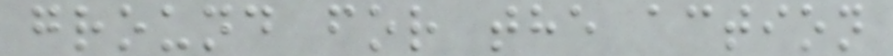ground for the action
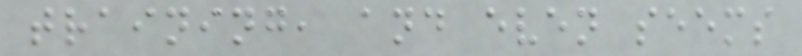training, and even seems
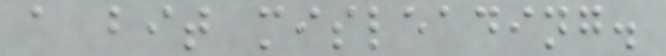a bit misleading.
